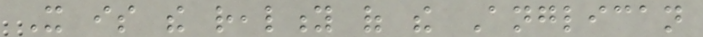It is the reality of the Anglican
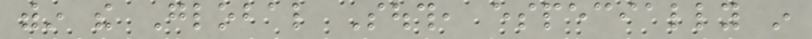within the Global South, especially in
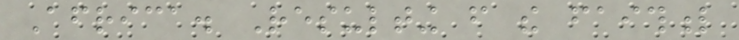Africa. Resulting from the faithful
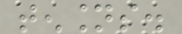tensions.
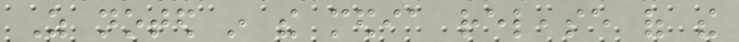As noted in the media release of the
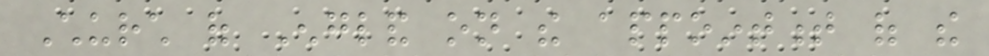Church of England on the appointment of the
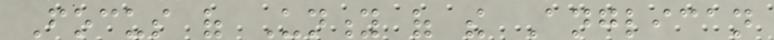Focus of Unity of the Anglican
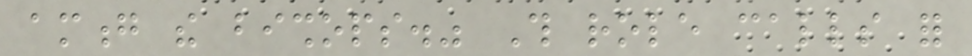among the bishops." This role calls for
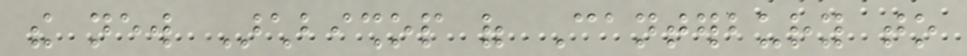the new Archbishop of Canterbury to
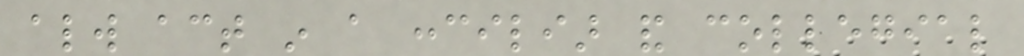always act in a conciliar and collegial
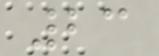23
